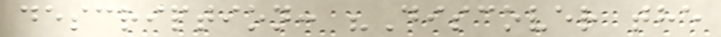description: "Discover the
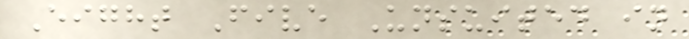Eight Five Unsuited in
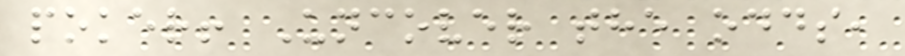poker! Uncover the odds,
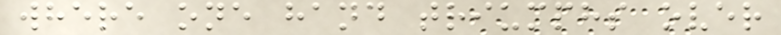where one hand triumphs over
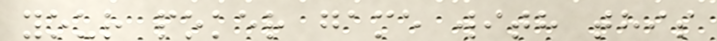your poker game with this
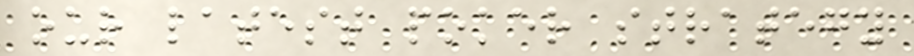our latest poker strategy
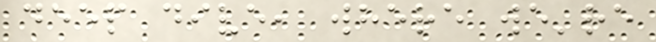deep dive, where we're
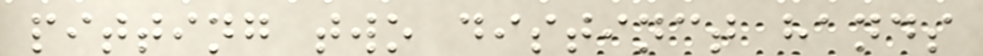pitting two distinct hands
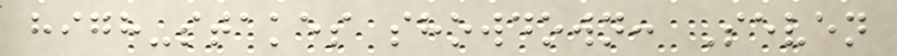high-stakes showdown: Seven
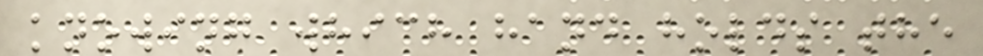knowing which hand holds the
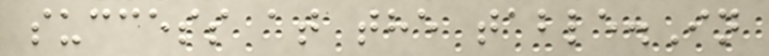success at the table.In
